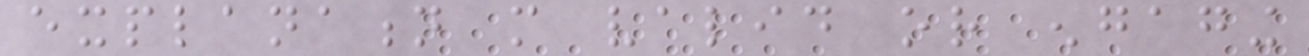explanation more valid or engaging
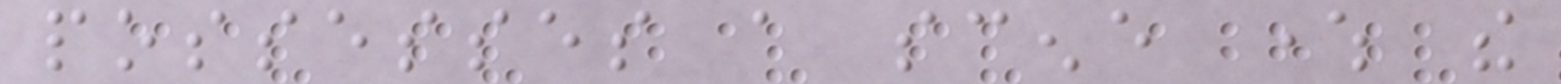possesses a scene where the
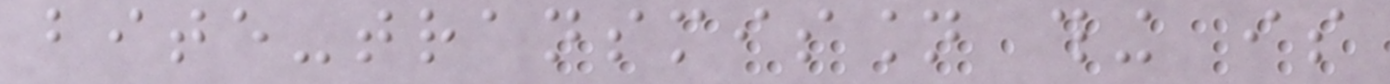bite-transmission thing is
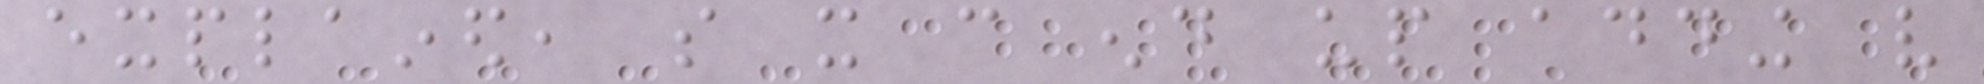explained, so it can end up adding very
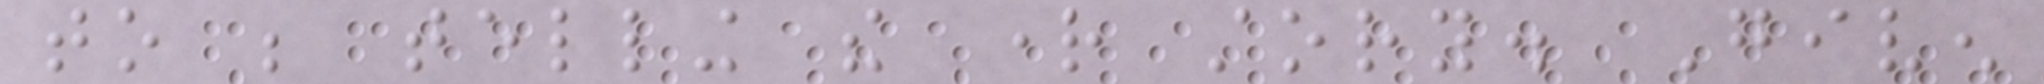to be telling the right story. Given
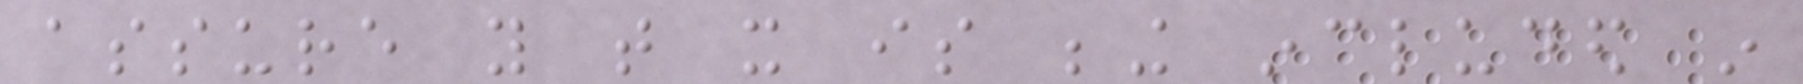assure you that it is being included in
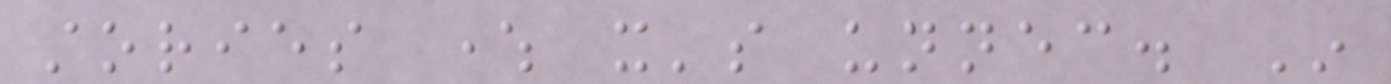stories where it's unnecessary. In
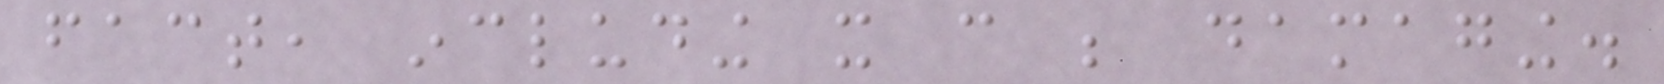fact, including it can be damaging.
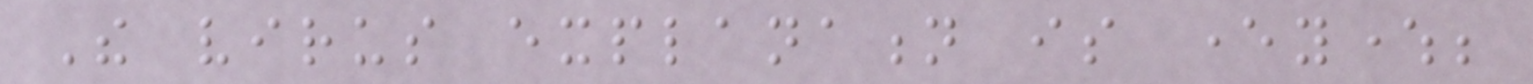The virus explanation is everywhere;
